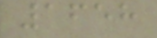1658
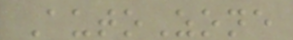AutoZone
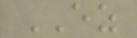EZ
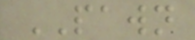PAWN
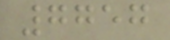7757
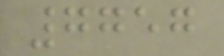7757
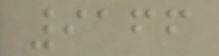9166
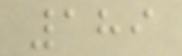189
